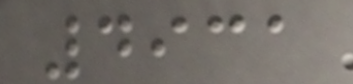4931
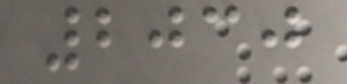2030
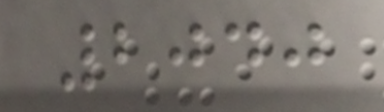2040
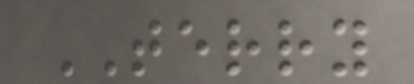TERRY
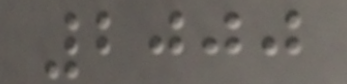2000
